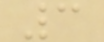3
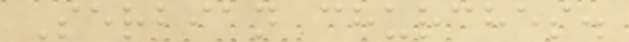Serbian churches.
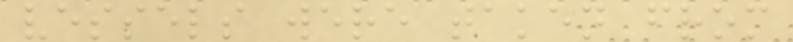vessels were taken from
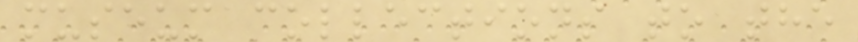museum collections to the
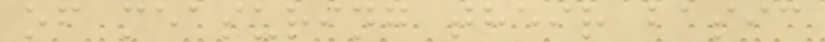of measuring their basic
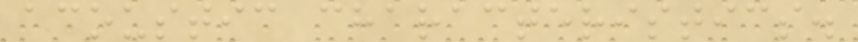acoustic characteristics.
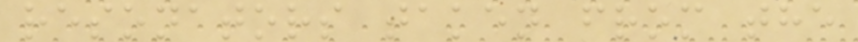resonators taken from the
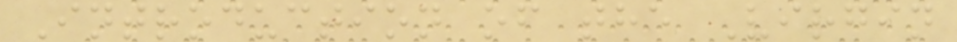Introduction of the Virgin
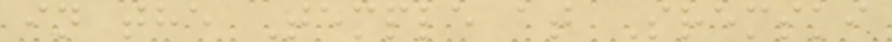in the Temple at Sremski
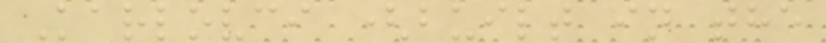Karlovci (built in the
